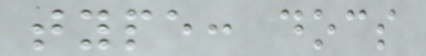type: docs
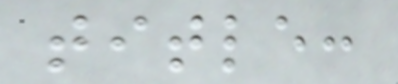title:
